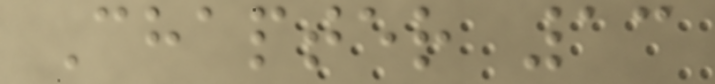Chapter 13
